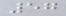57
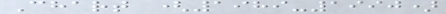Chart (1989-1990)
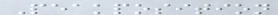Peakposition
